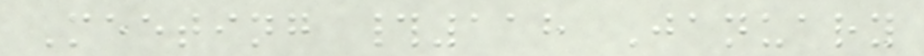Meeting #118 January
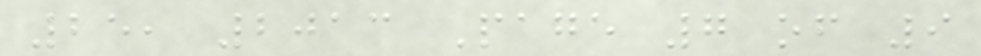25, 2013 Page 7 of 9
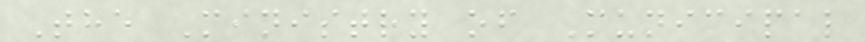The Ministry of Municipal
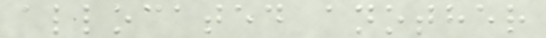allocated another
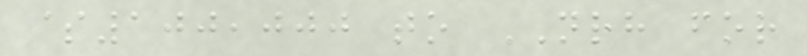$100,000 to NRH for
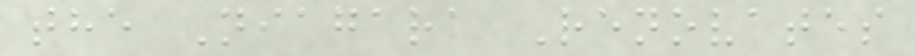the Niagara Renovates
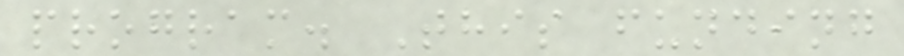program. This funding
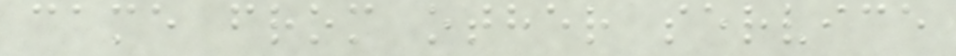came from other service
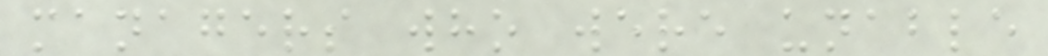managers who were unable
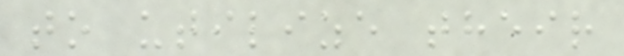to utilize their
